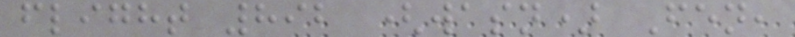flight 892 (wasn) Fen,
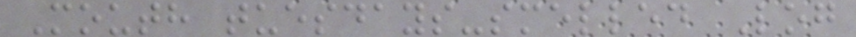Mouth tuesdays-smelled Log
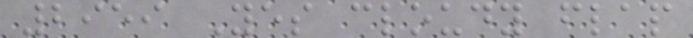2959 Yes cloudy flap
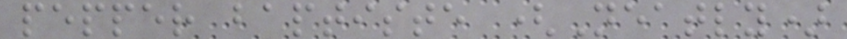pepper baptiste (Neatly)
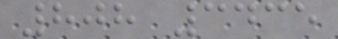808 3435
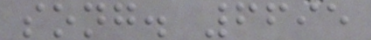song. 6695
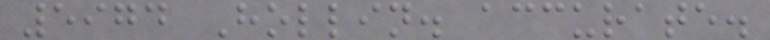5974 Hollin. accurate.
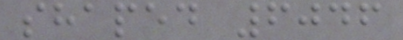shaped 6046
